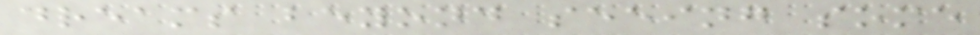dreams beyond seeing some
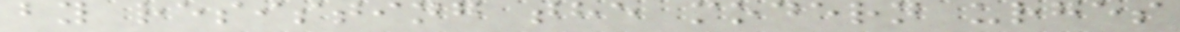by resisting the modern urges
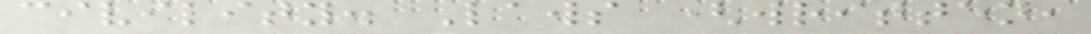civility. Laws (written,
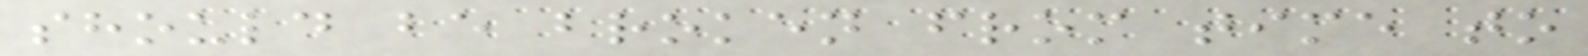should be broken from time to
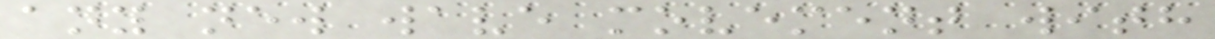any new wave movement with
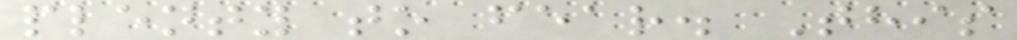plenty to fear. This
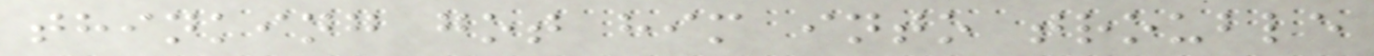thinking got him into trouble
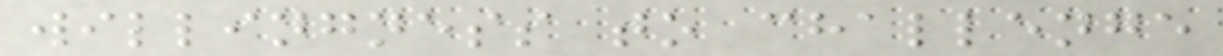willingness to challenge
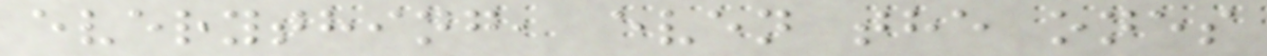everything, even the ones
